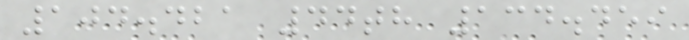104.421 44th 134.459
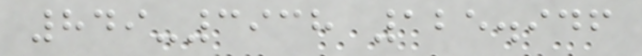849-3938 125.946
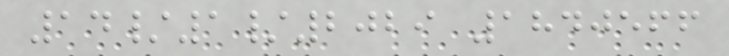14/1/2029 1840566
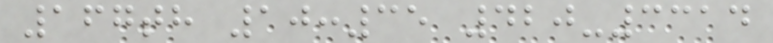167th 10:35 420-3314
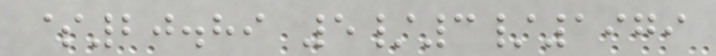$20.89 5/3/1979
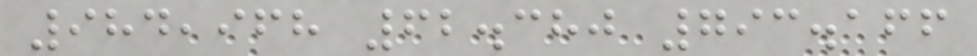984,968 62.380 793.166
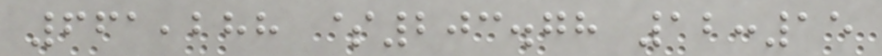661,288 $203.78 12:15
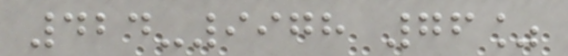424-9978 76%
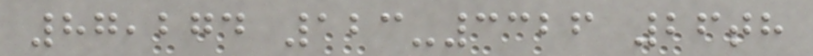87,274 123-3326 26th
